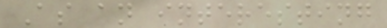As an interesting
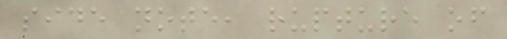side note, rupture of
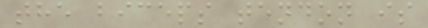the biceps tendon is
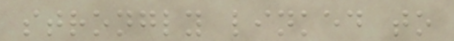strongly linked to
